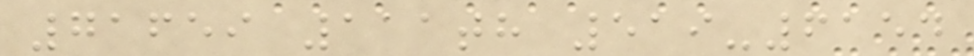71659 111th 519-6154
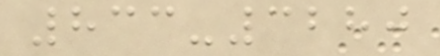833-3280
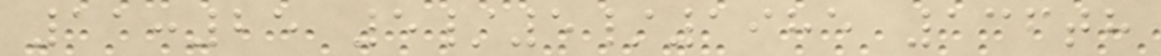11:25 5/5/1985 136th
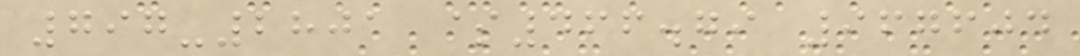797-2801 $466.79 967604
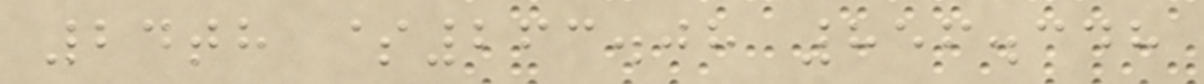24th $263.08 856.348
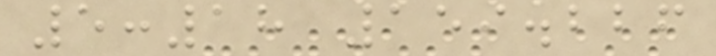5:18 159.226
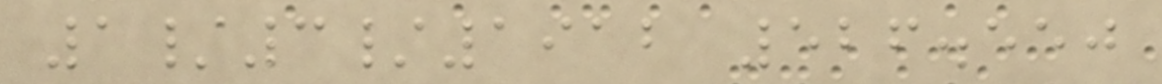1/3/1912 526.550
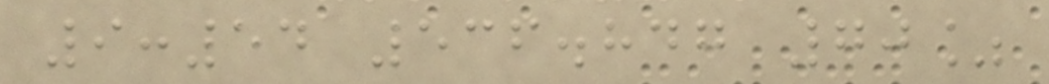9:54 536.847 70%
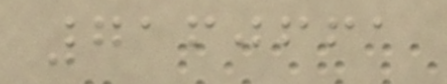7160661
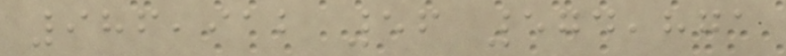986,912 56 574,871
